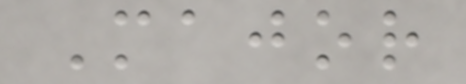Major
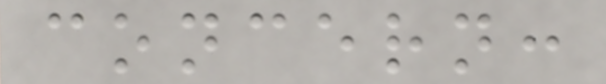concern:
